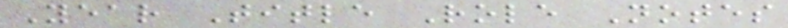Year Title Role Notes
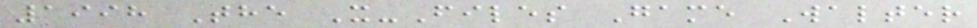1998 The X-Files Game Walter
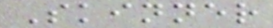Skinner
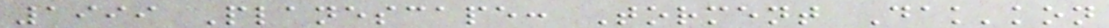1999 Planescape: Torment Dak'kon
